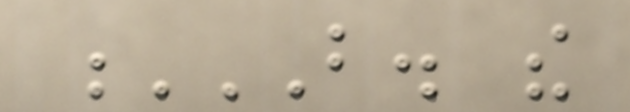B. THE
